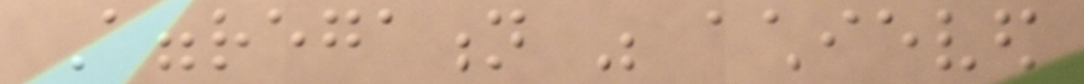Aggregation was achieved
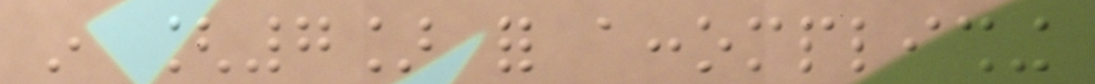in [7] for accomplishing
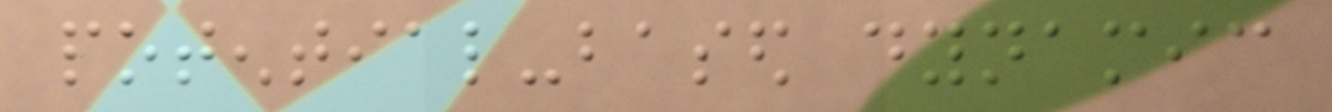potential-based dynamic
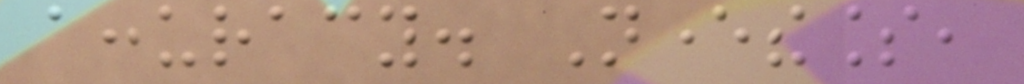accuracy. Nevertheless,
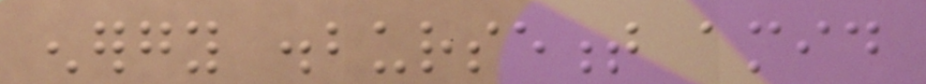energy disbursement amid
